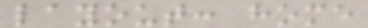layout: home
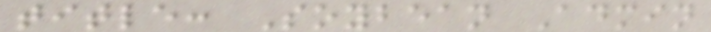title: Soybean Admin
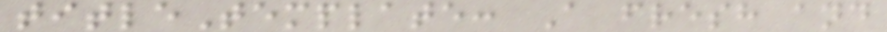titleTemplate: A fresh and
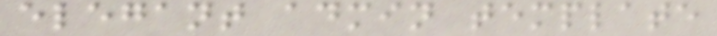elegant admin template
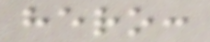hero:
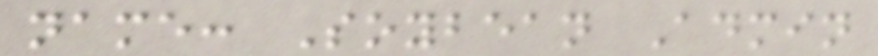name: Soybean Admin
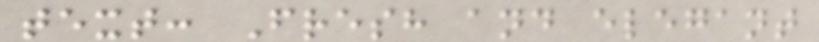text: Fresh and elegant
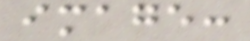image:
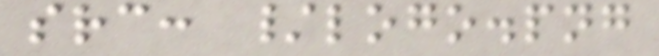src: /logo.png
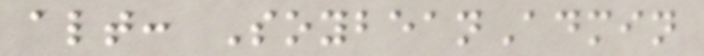alt: SoybeanAdmin
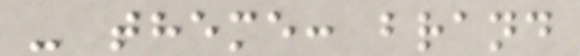- theme: brand
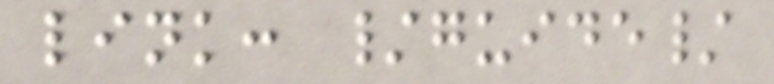link: /guide/
